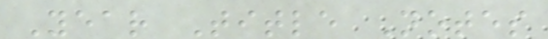Year Title Notes
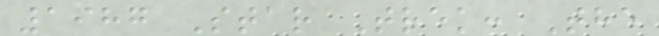1987 Star Trek: The
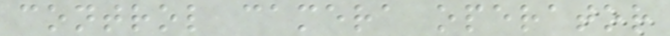control camera operator
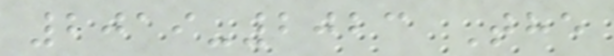2019-2023 The
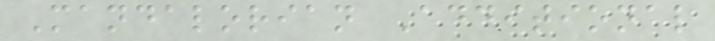Mandalorian Additional
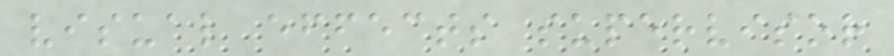visual effects supervisor
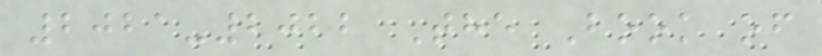2021-2022 The Book of
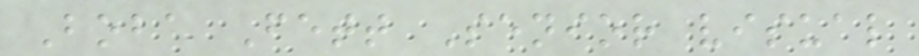Boba Fett Senior visual
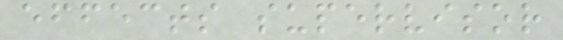effects supervisor
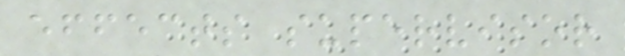effects supervisor
